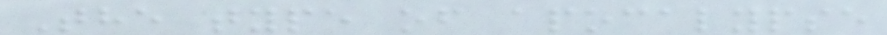The type of apocalypse
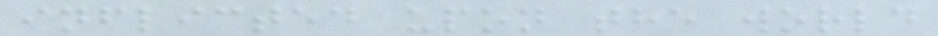inflicted upon the world
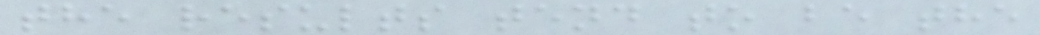the results tend to be the
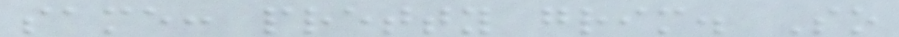same: pretty grim. So
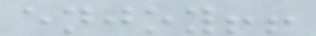enjoy!!
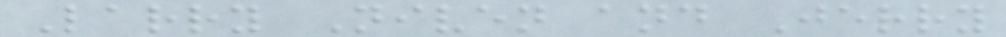Larry Niven and Jerry
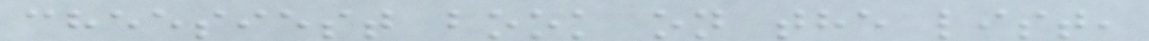cheesiest book on the list,
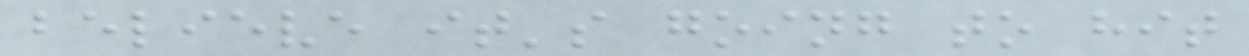believe it's going to hit
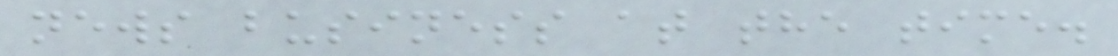news business at the time.
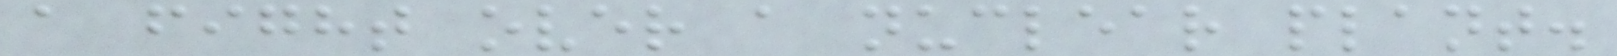a fight over a nuclear plant.
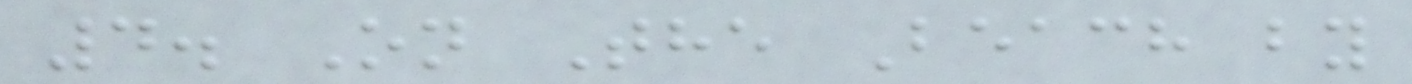4. On The Beach by
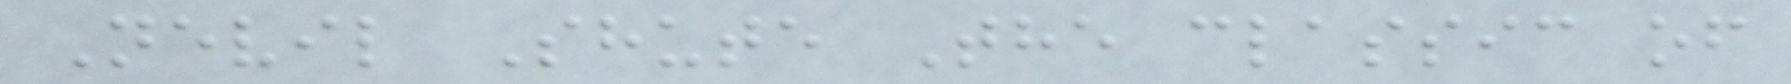Nevil Shute The classic of
